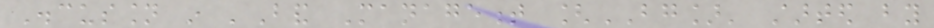Discussion in 'Band Management [BG]' started by
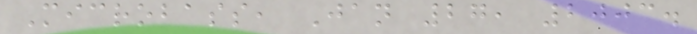Microbass, Jan 27, 2003.
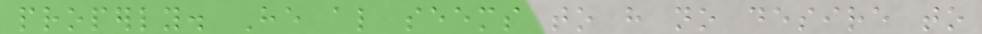properly. He also seems to have no desire to
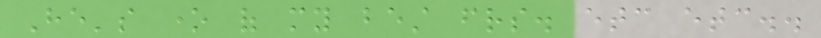He's one of my best friends. etc etc..
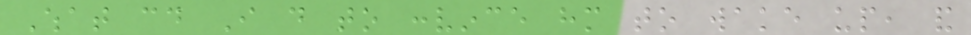What could I do to convince him to wake up, and
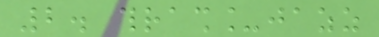2. thrash_jazz
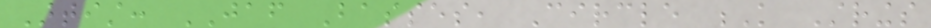Artist: JAF Basses, Circle K Strings
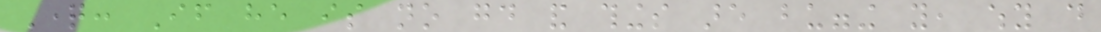Question: If he is no good and things are bugging you, why do
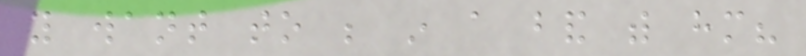you want to be in a band with him?
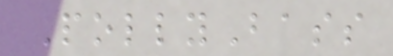PollyBass
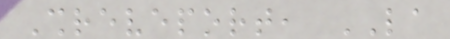Shreveport, LA
